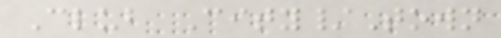Club City/Town
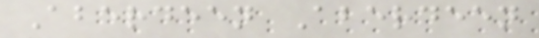Aberdeen Aberdeen
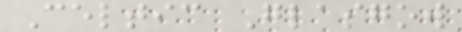Celtic Glasgow
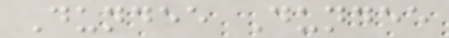Dundee Dundee
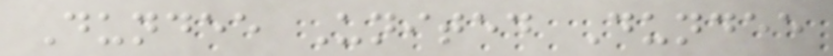Dundee United Dundee
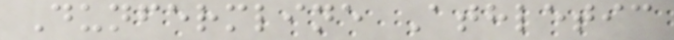Dunfermline Athletic
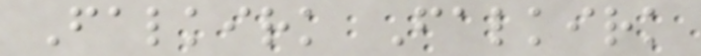Falkirk Falkirk
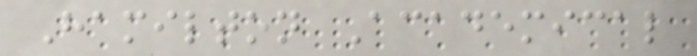Hamilton Academical
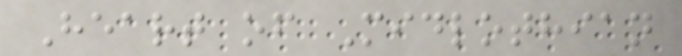Heart of Midlothian
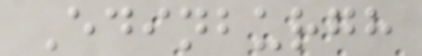Edinburgh
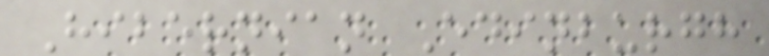Hibernian Edinburgh
